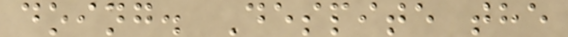doing. Despite the
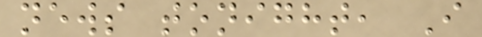news tonight, I
